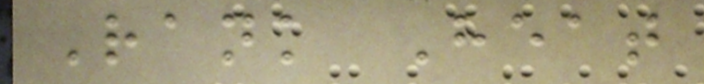Rank Heat
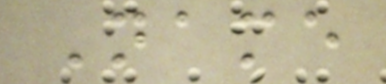Name
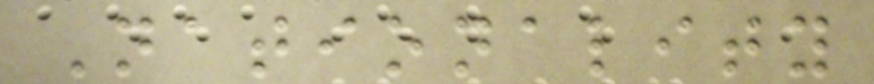Nationality
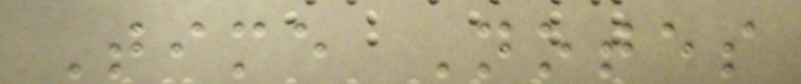Time Notes
